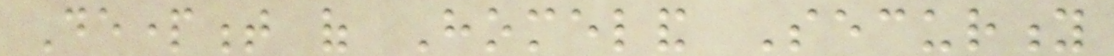Department of Homeland Security
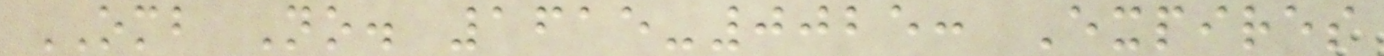OMB No. 1615-0025: Expires
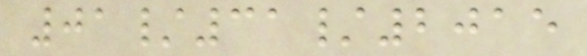01/31/2015
